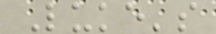Luke's
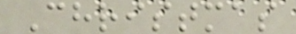Christmas
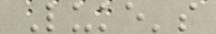Luke's
